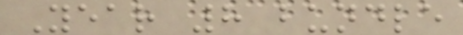Year 8 bundle
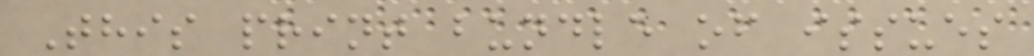This print bundle of issues
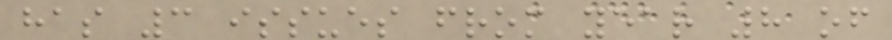has 3 issues from year 8 of
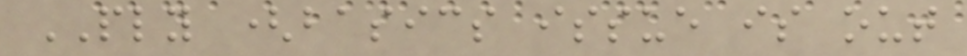PLY (basics issue is out
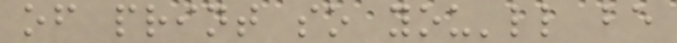of print so you'll be
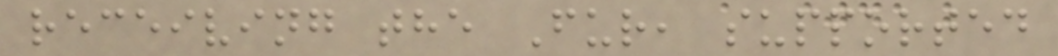receiving the Fur, supported
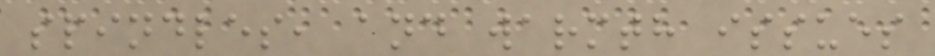spindles, and warmth issues
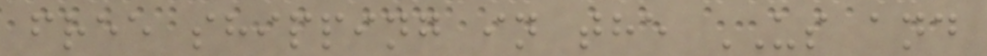free shipping in the US and
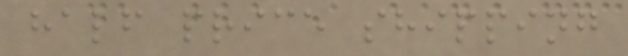half price shipping
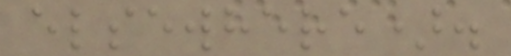elsewhere).
